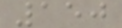150
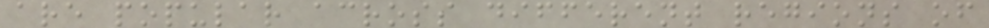are popular across different regions of
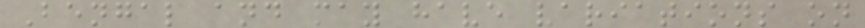Bengal and may have variations on
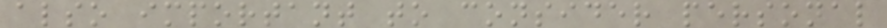also important to consider personal
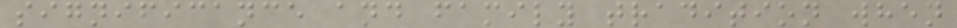significance and family tradition when
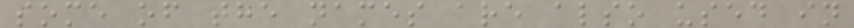some of the names are also used in
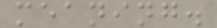meaning.
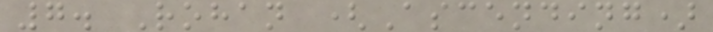7. Rohan (Ascending)
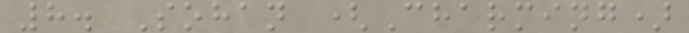8. Sohan (Charming)
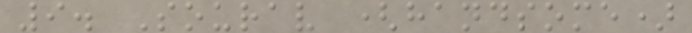9. Sourav (handsome)
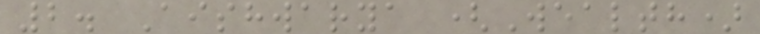2. Aishwarya (Wealth)
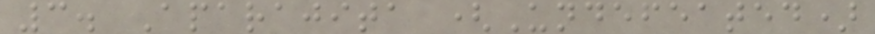3. Aparajita (Undefeated)
